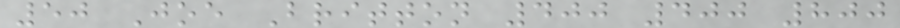50 Joe Britton 400 400 800
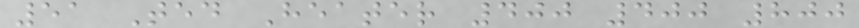51 Ted Heater 400 400 800
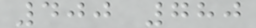400 780
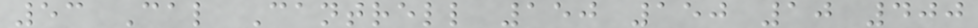53 Cal Cantrell 150 150 10 400
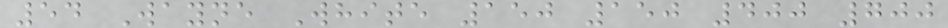54 Wayne White 150 150 400 700
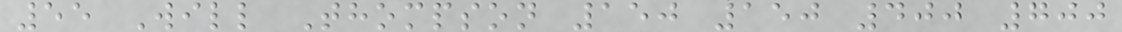55 Will Thompson 150 150 400 700
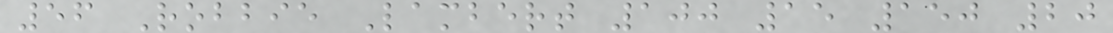56 Robbie Lambert 100 15 150 20
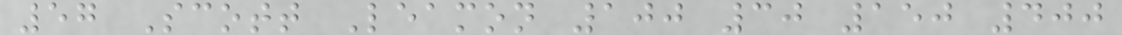57 Scott Leamon 100 30 150 400
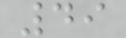49
